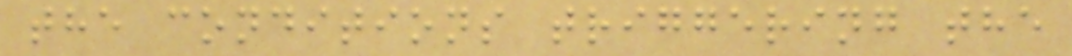the conditions triggering the
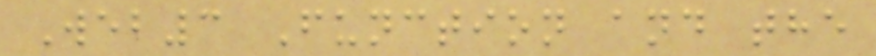Web3 Function and the
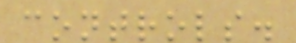controls.
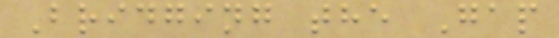Bridging the Gap
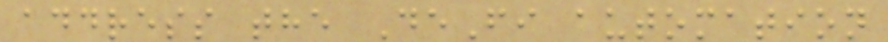address the DeFi automation
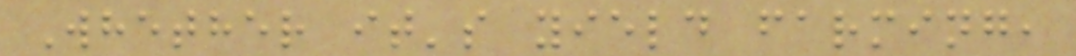Whether it's yield farming,
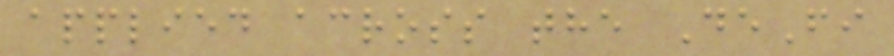applied across the DeFi
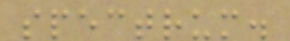spectrum.
